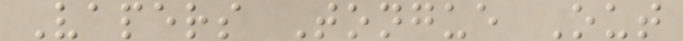Vapers Tongue Out
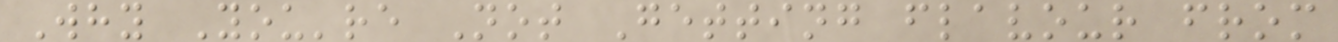Why You're Not Getting flavour from
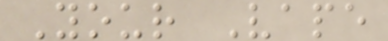Your Vape
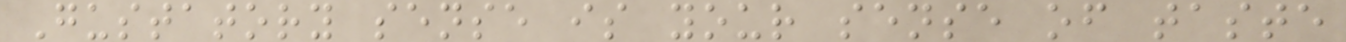Gustatory sense is your sense of taste
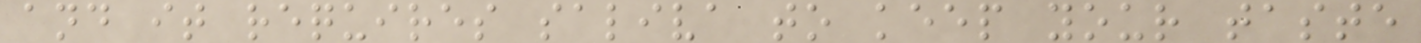and it requires saliva to keep your taste
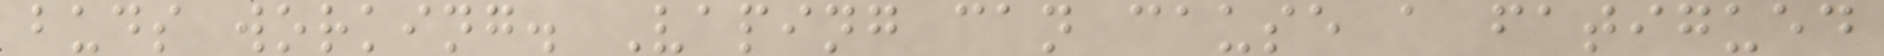buds working. Vaping can cause a fatigued
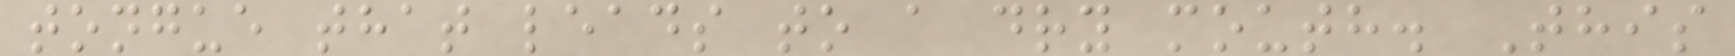tongue that leads to a dry mouth. This
